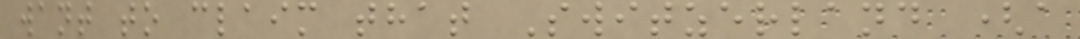want to claim that Switzerland (a
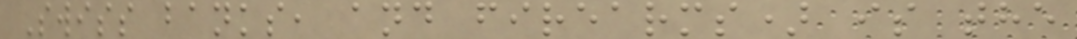Swiss banks, and firearms) is the
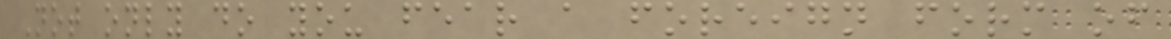Not only do you fear a foreign form of
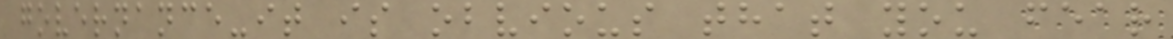governance-it is obvious that you fear
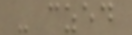- czed
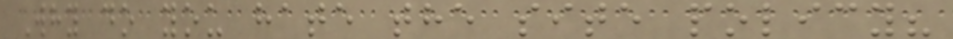Why do you hate the site policy?
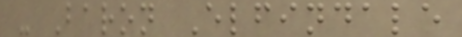- Baron Elfindale
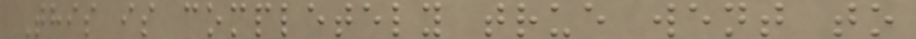This is completely true went to
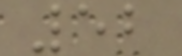52
